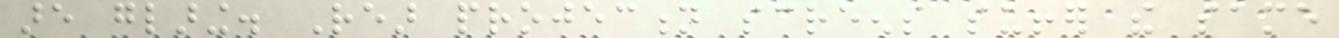are glaring. Rear projection screens suffer the same
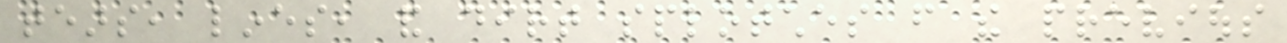tears, lines, and dirt splotches from the previous
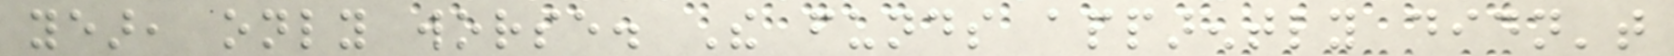year, only worse. The funds apparently didn't
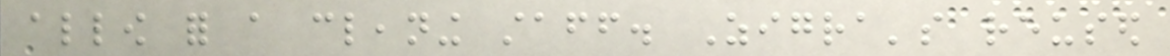allow for a cleaning staff. Zigra's reused
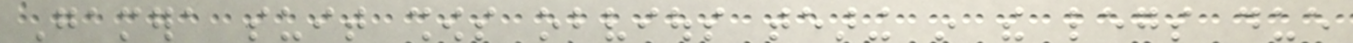Gamera suit shows obvious tearing in the legs due
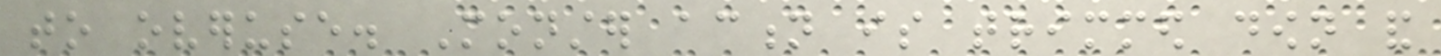to overuse. Monster action is trimmed down and
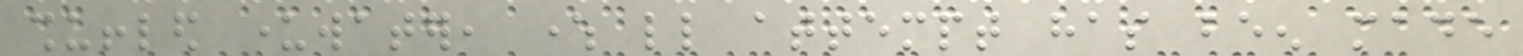shuffled underwater, where little attempt has been made
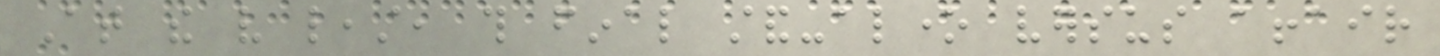At the very least, this final stand-alone versus affair
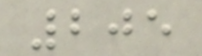205
